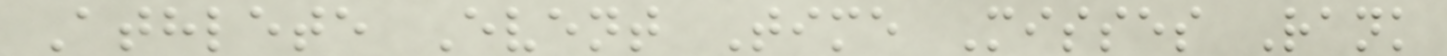Athlete Event Time Misses Rank
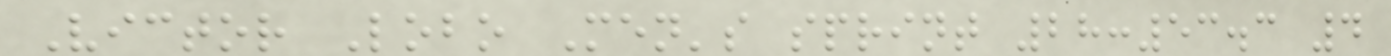Victor Lobo Men's sprint 28:53.3 4
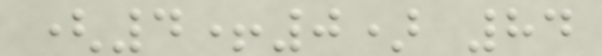(4+0) 84
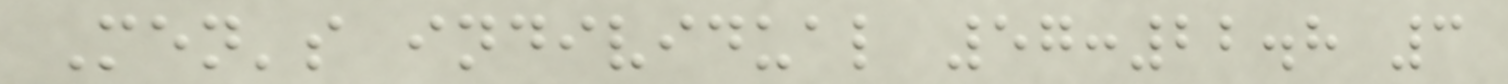Men's individual 57:22.8 3
